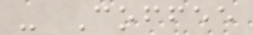- Coffee
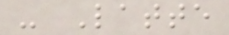- Latte
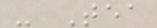- Tea
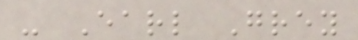- Earl Grey
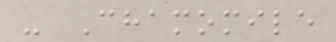- Chamomile
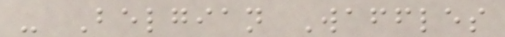- Belgian Waffles
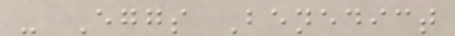- Eggs Benedict
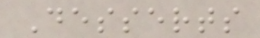Desserts
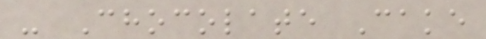- Chocolate Cake
